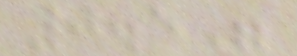0.5"
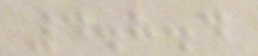4.8.4
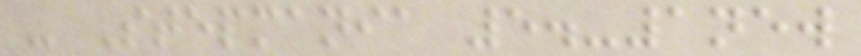- Stepmania 5.-1new
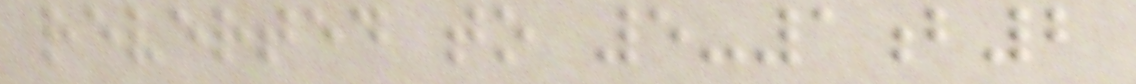reverted to 5-1b2
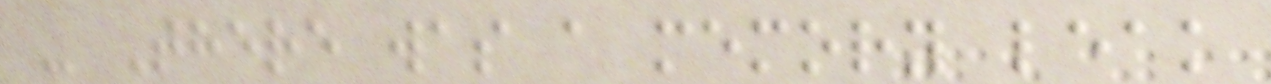- There was a memory leak
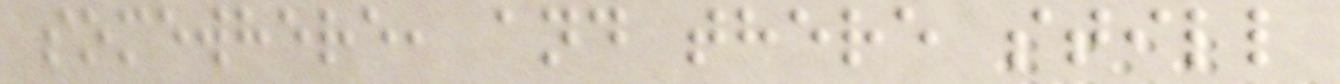somewhere, and there still
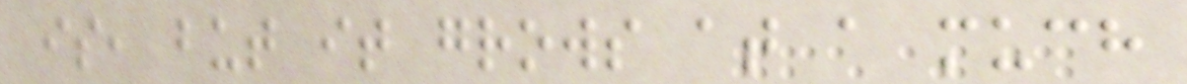is, but it grows at a much
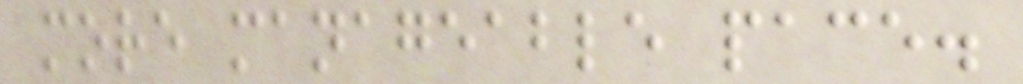more manageable pace.
